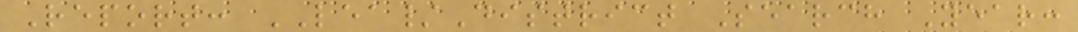Report: LEA/District Search Year:
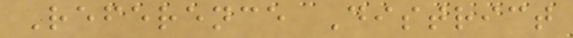Reference District
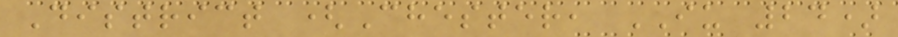District (Chester, IU 24)
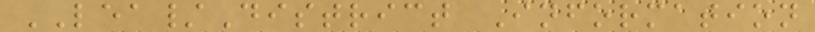LEA/District Information
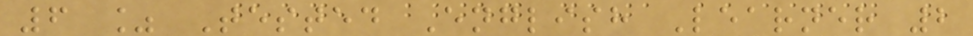6 % Tested English Learner 2
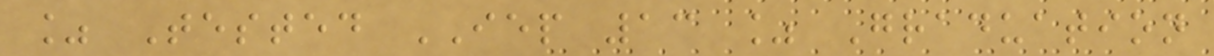% Tested IEP 13 % Graduation
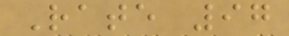Rate 97
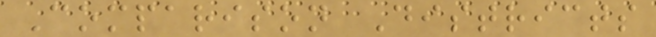Comparison Districts
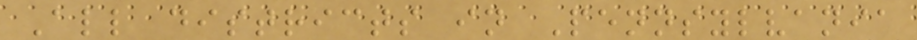All districts in Pennsylvania
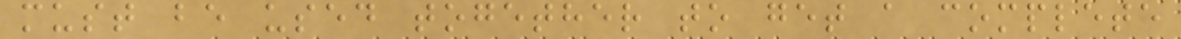must be used together to get a complete
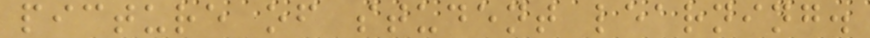picture of student learning.
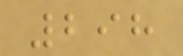298
